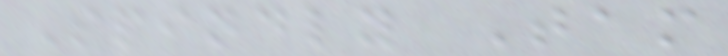Spindly Tam
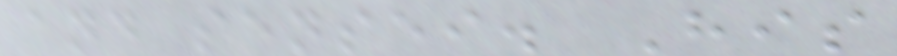and sensei. His
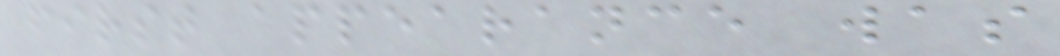first appearance was
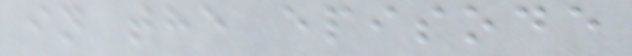in the episode
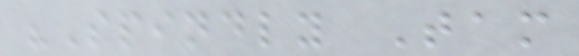"Spindly Tam
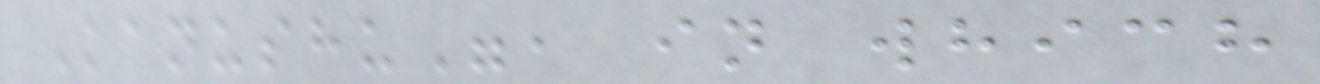Kanushu", in which
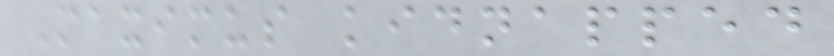Maximus kidnapped
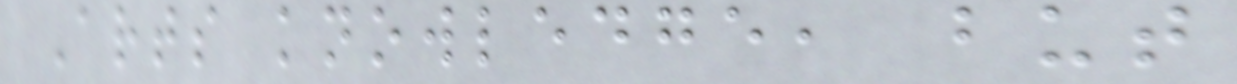Arts knowledge, but
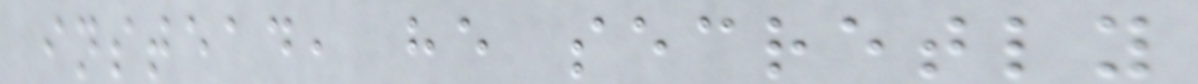instead, he secretly
